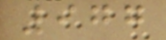977
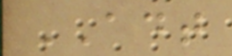ADT
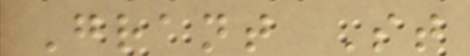Grant St
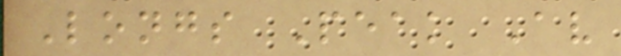Longs Peak Av
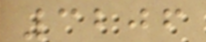3206
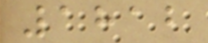1812
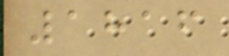1816
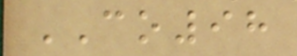CO98
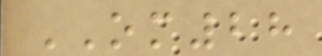OM28
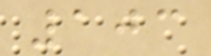103
